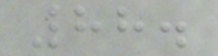88.
